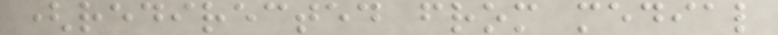(redirected from medial
